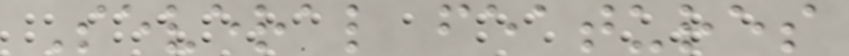Several features
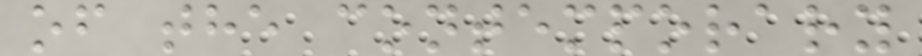of the contemporary
